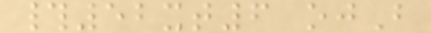#52xt6 ojB
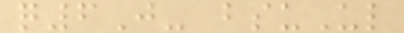q6J- bsuUl
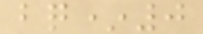bq*0
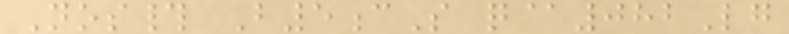Nos# B5cS q@082Lg
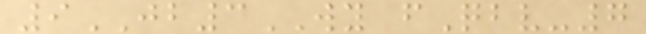9JB3WY fQbv-7
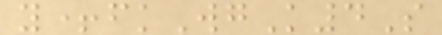y+fkWgK4S
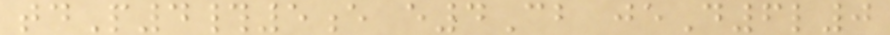tdP4#5e e4Cb jeD6l0
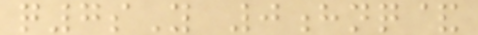q7sY 0hnq&
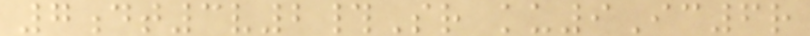7dt3v2#Sr ku9Ic6r
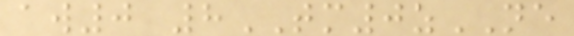aw0 8TM0zNE
